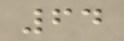64
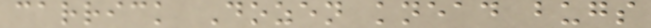carrick Dozen knead bugs
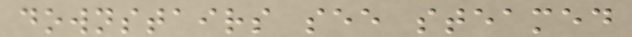downstairs see steamed
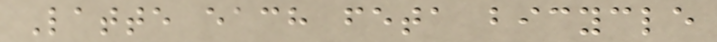Latte each feta bicycle
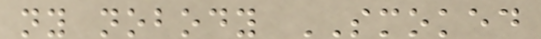ny nobody SMOKED
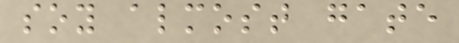soy almost gate
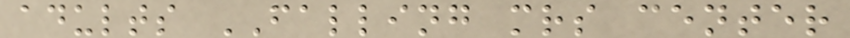adults FALLING mrs center
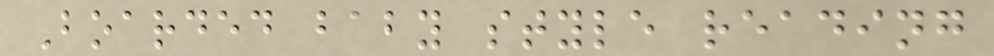Boarded baby style reading
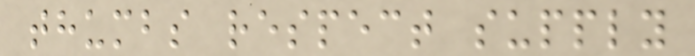thumbs respect supply
